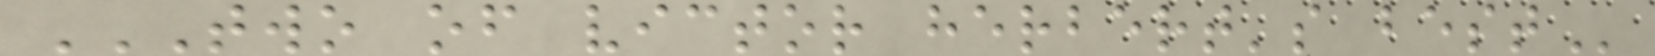TWO OF VICTOR HERBERT'S BEST
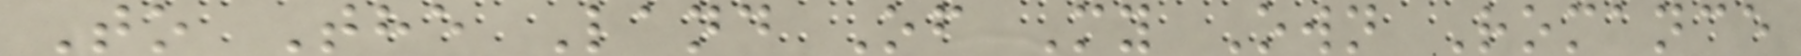To The Land Of My Own Romance
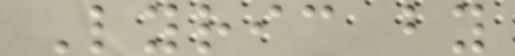Lyric by
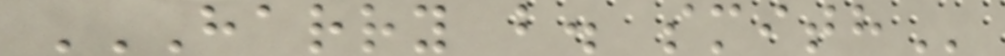HARRY B. SMITH
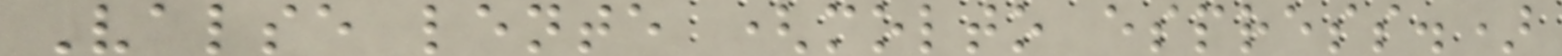Valse lente (molto espress.)
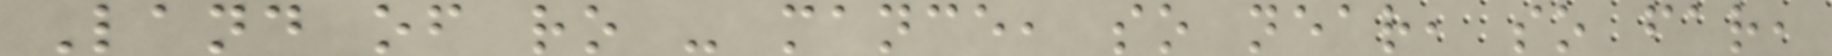Land of ro - mance, so near, so far,
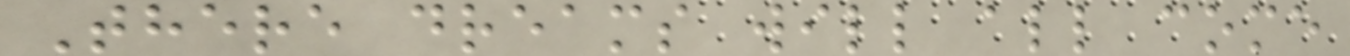There dreams will all come
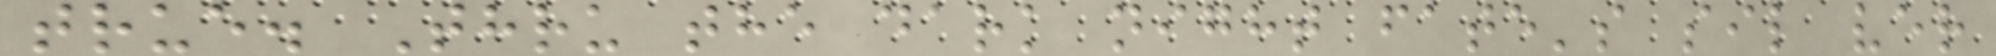true. Thru the dark night fate's sil ver
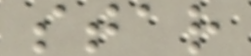star
